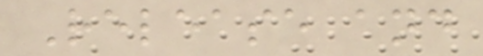Release and
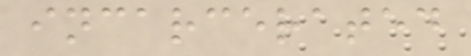incarcerated
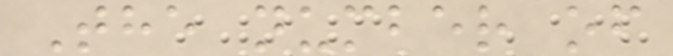The number of
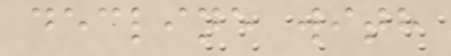decline with
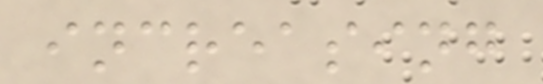increasing
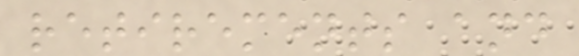retirements and
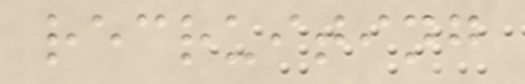recruiting
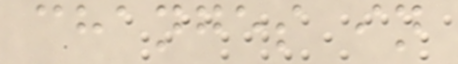changes in
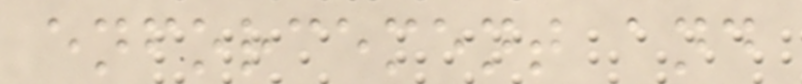enforcement and
